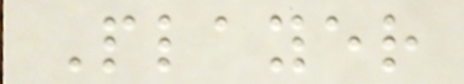Player
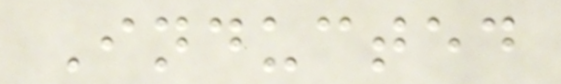Inducted
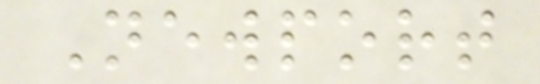Newport
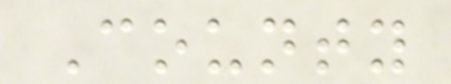County
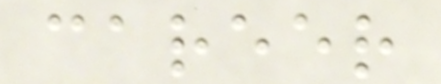career
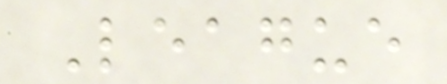League
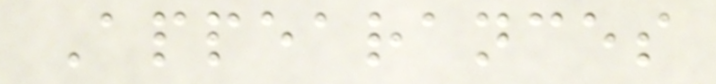Appearances
